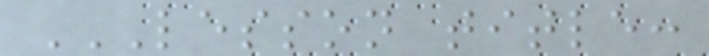LESSON TITLE:
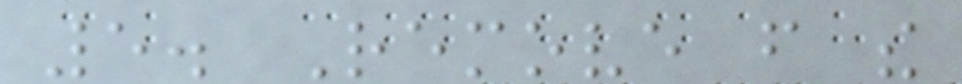5. Remove from the
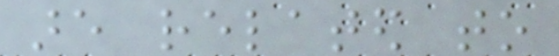are related to
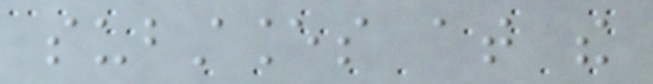substances at the
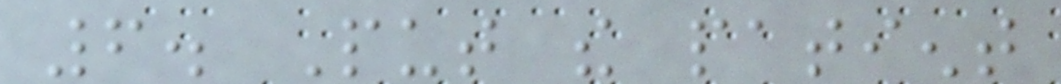6. Put the patient
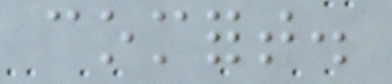comfort.
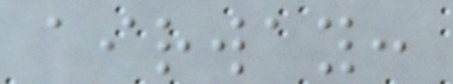airway:
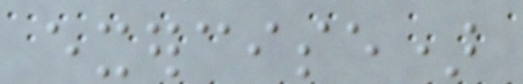exercise)
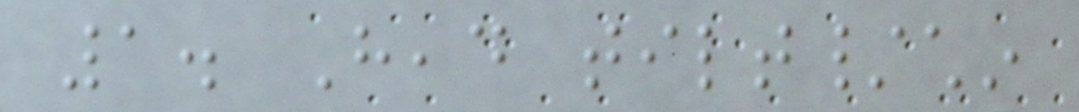1. Head tilt/chin
